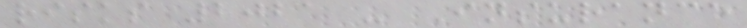risks 2021 - Insurance
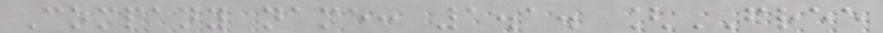Company name: 1.1. [FREE
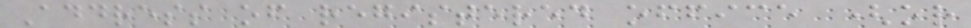Address of registered office (or
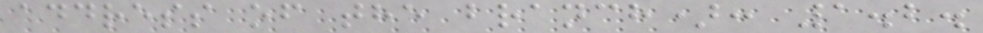address of the branch): 1.2.
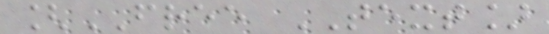[FREE TEXT]
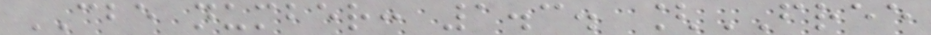CBE number: 1.3. [FREE
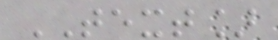TEXT]
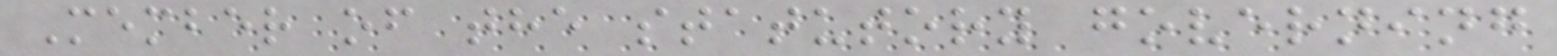Member of the statutory governing
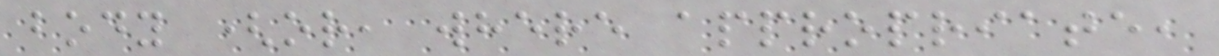body (or, where appropriate,
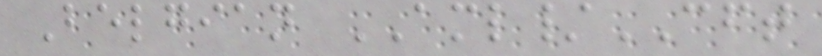Belgian AML/CFT
